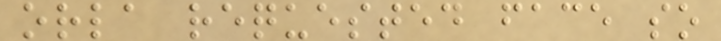orla requested face so
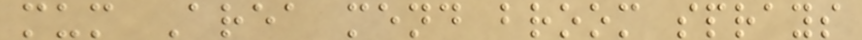mum Area mend broom sprays
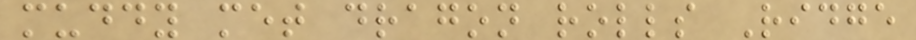muddy met dragon rolls Ridge
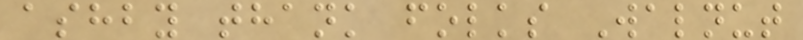ashby thank folks Walnut
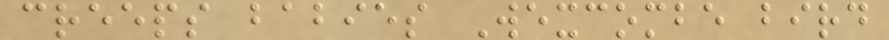creeps babies Wexcombe bird
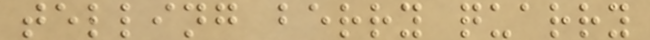telling berry quarry
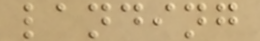landing
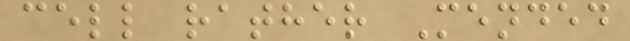cell rather Mended
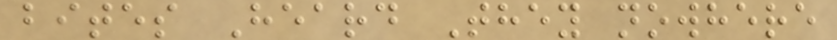bites Heard They nowhere
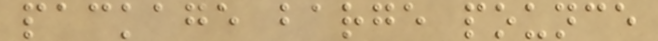package barge pounce
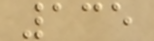135
